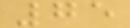75
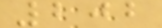202
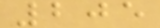205
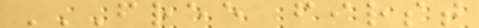FREE FIRST
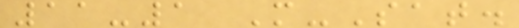11-1 M-Sat.
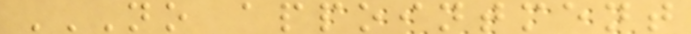NO APPOINTMENT
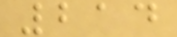214
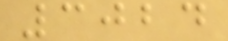3024
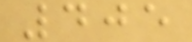405
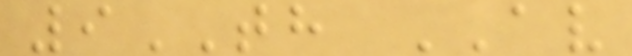9TH AV
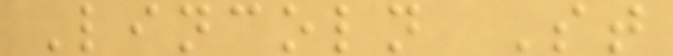Lincoln St
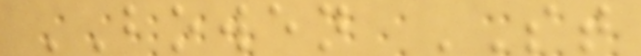BOWEN ST
